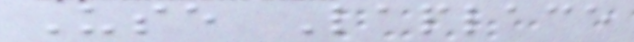Use Laplace
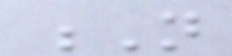N
